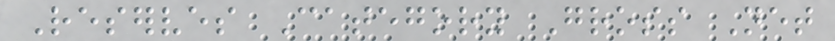Reserves Category Gross Net
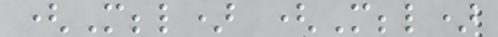(Mbbl) (Mbbl)
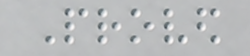Proved
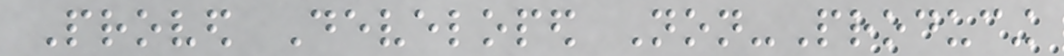Proved Developed Non-Producing
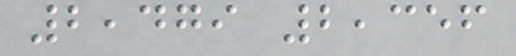2,479 2,356
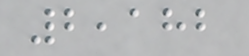2,182
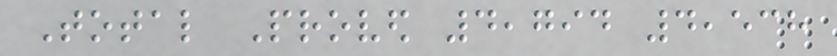Total Proved 4,794 4,538
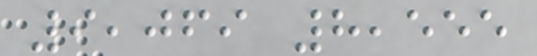9,069 8,555
